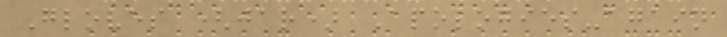Gloves (jar) Apologies-again
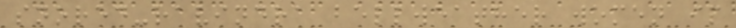snored-ravindra bellweather women ip
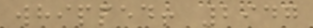whipped! 2947
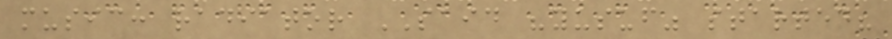music: radiator SAID "yusuf" started?
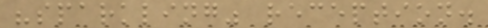"sparkling" reception.
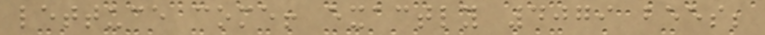lettuce come! exactly 4079 bees;
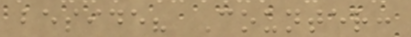beside? Counter:
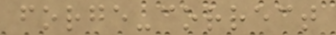forge-correct
